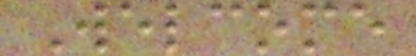Welcome
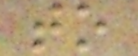to
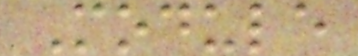Module
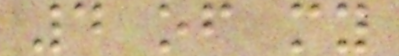4 of my
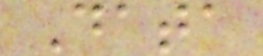Data
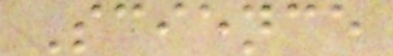Science
